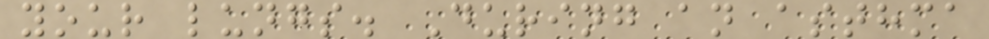your lungs. During an asthma
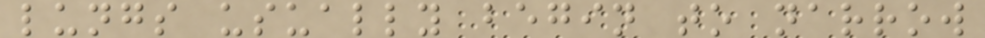lungs usually begin to narrow
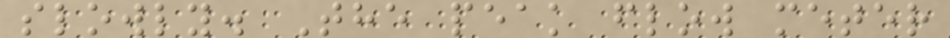slowly. The peak flow meter
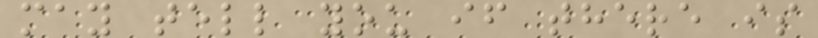may tell you if there is
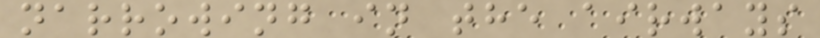narrowing in the airways
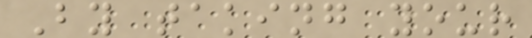By taking your
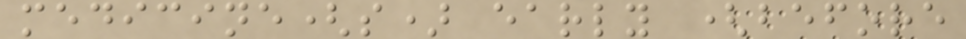medicine(s) early (before
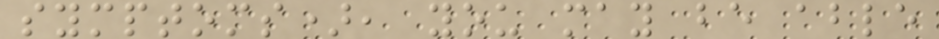symptoms), you may be able
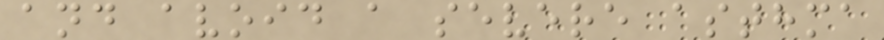and avoid a severe asthma
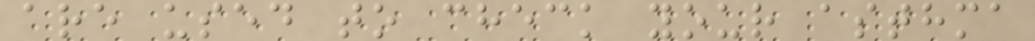are used to check your asthma
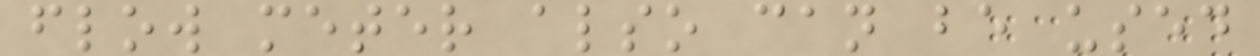flow meter also can be used
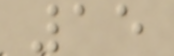15
